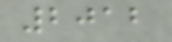2012
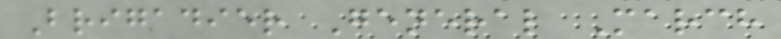Brigadier General March
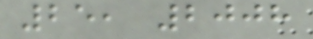25, 2008
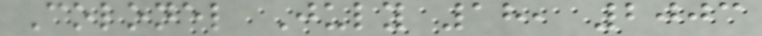Colonel July 18, 2003
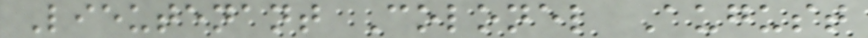Lieutenant Colonel August
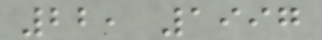22, 1997
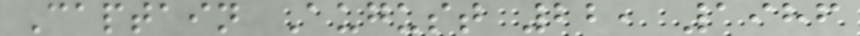Captain August 22, 1986
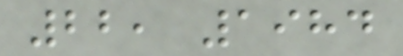22, 1984
